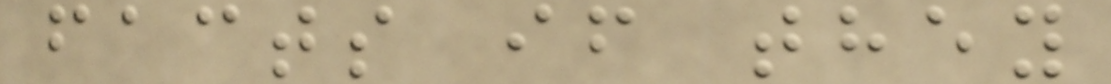facts if they
